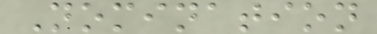Nomination
